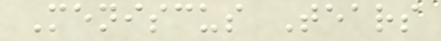Meniscus Tears
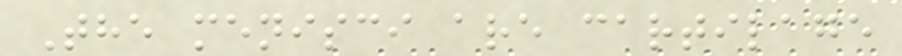The menisci are cartilage
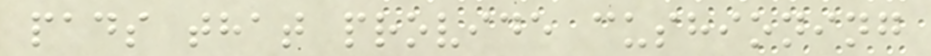pads that provide cushioning
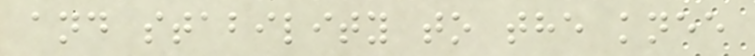and stability to the knee
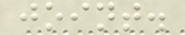joint.
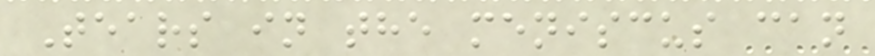Tears in the meniscus can
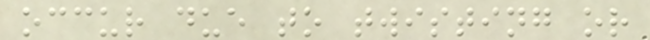occur due to twisting or
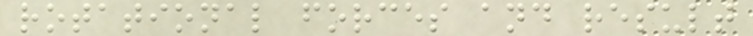rotational forces and result
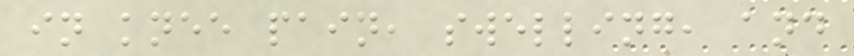in knee pain, swelling, and
